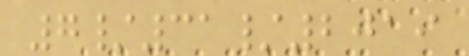7/31/2019
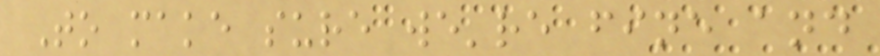To make sure we're fine and
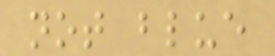not blue
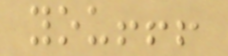you!!!
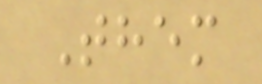Them
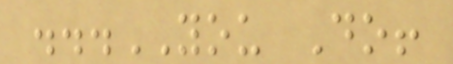...YOU Do!
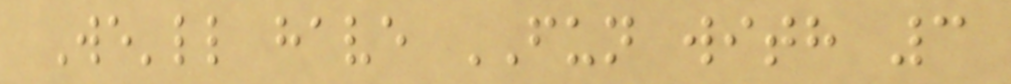We'll have FUN with 3
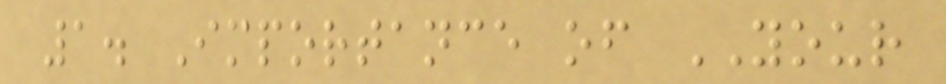1. Importance of YOUR
